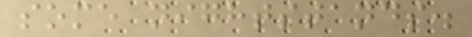some nightstands.
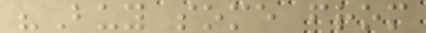"Buy some from
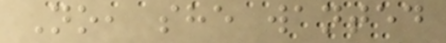No, she wanted
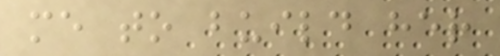me to build her
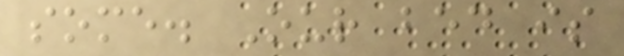some. Our bed is
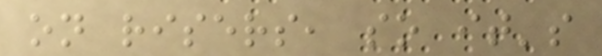on risers, so it's
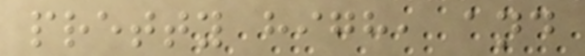pretty high, and
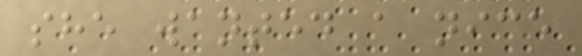she wanted a nice
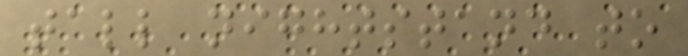tall nightstand to
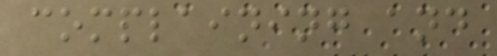complaining and
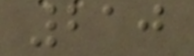210
